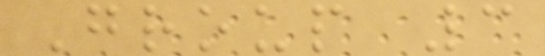Group 3
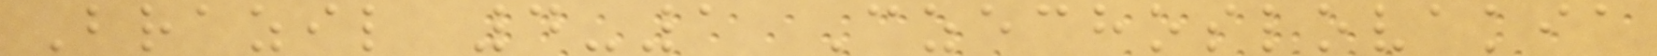Brazil 4-1 Czechoslovakia
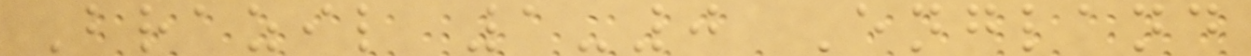Brazil 1-0 England
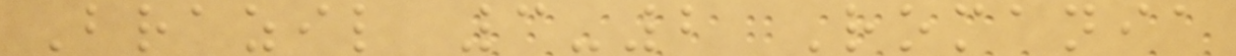Brazil 3-2 Romania
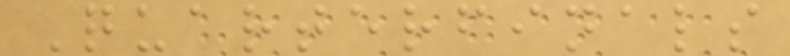Quarterfinals
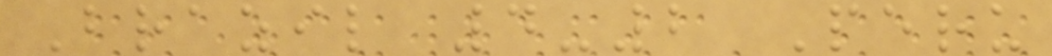Brazil 4-2 Peru
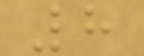8
